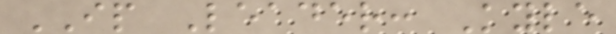IP Leader: Kyle
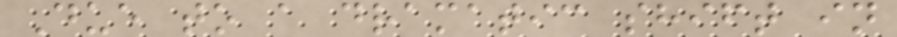Due to a dramatic shift in
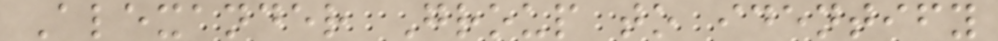Alexander Group to identify
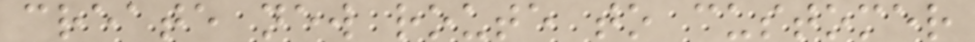create new route to customer
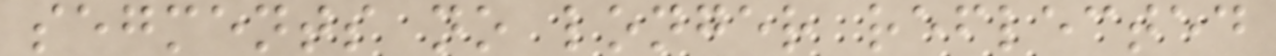segments no longer reflected
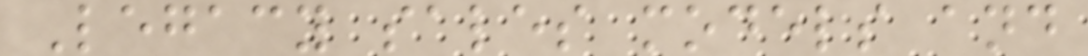Legacy sales models and
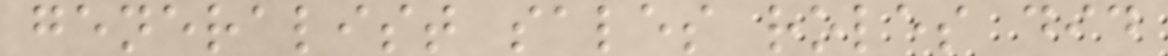generalist sales roles did
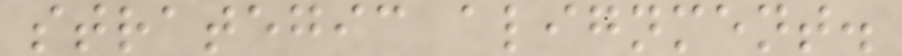strategic alignment.
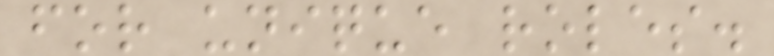for unique roles.
